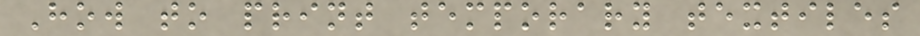How to print temporary textiles
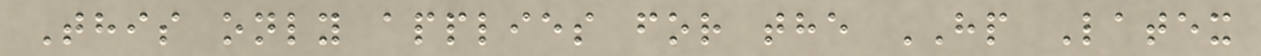This only applies for the HP Latex
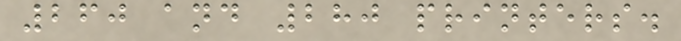260 and 280 printers.
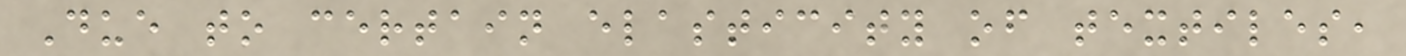Due to certain elasticity of textiles,
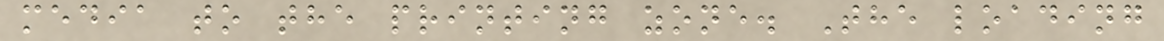media to the printing zone. The loading
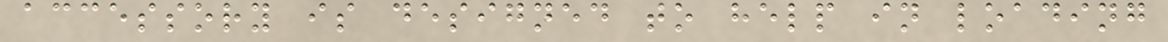accessory is designed to help in loading
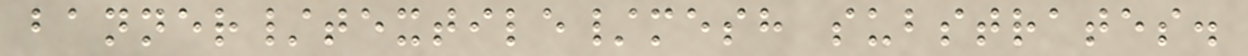banner/textile/mesh substrates.
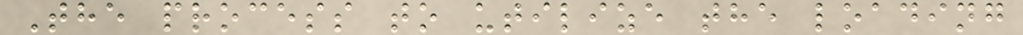The process to utilize the loading
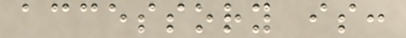accessory is:
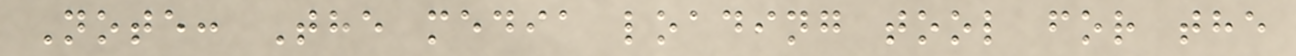Note: The media loading tool for the
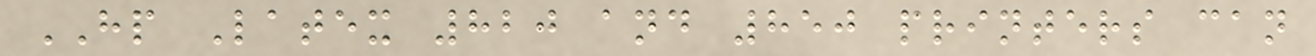HP Latex 820 and 850 printers can
